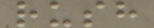rush
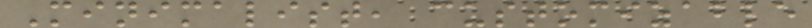Minimalist, customizable
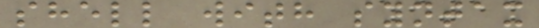shell with syntax
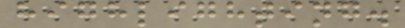highlighting.
